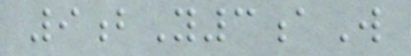9bY3aW
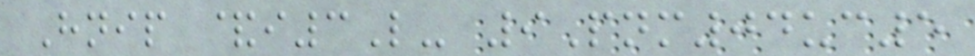Hnip &i3L- 9Pnm04uc5
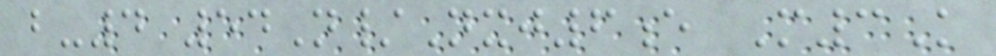b-4 54N/Nxj6e M3K
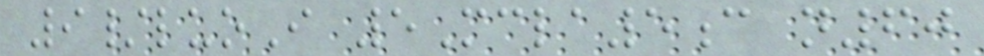9/luoI 5Mcla5c n60
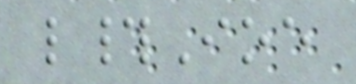l#Ioe
